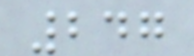247
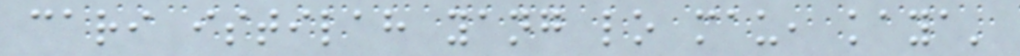cari istilah yang lo mau, kaya'
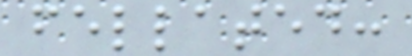fellated:
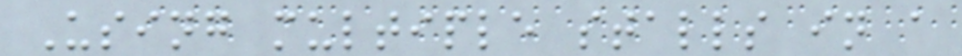Using multiple stalls in a
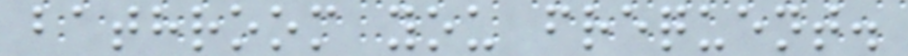bathroom you frequent.
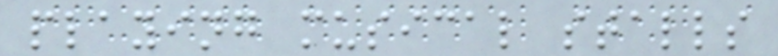playing musical stalls
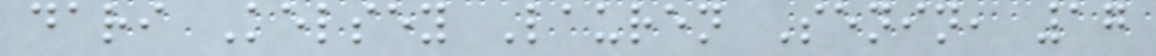dari Kelsey Lauren Senin, 17
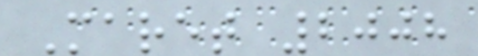Maret 2008
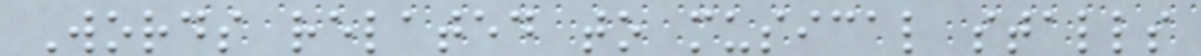Words related to musical stalls
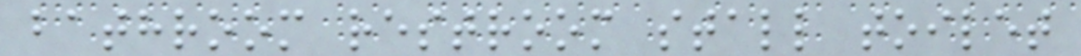bathroom restroom stall toilet
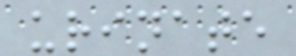urinate
